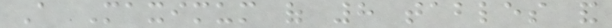A Maximum of 8 tables and
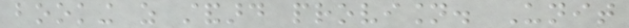booking as standard provision. Unit
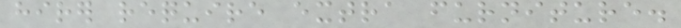hirer require extra furniture.
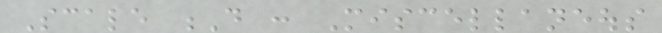Scale D : Miscellaneous
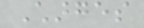Charges
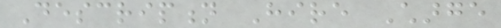Description Hire Charge
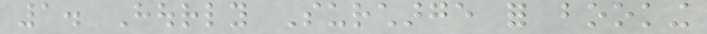1. Hourly Surcharge for booking
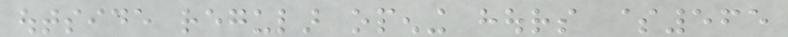outside regular opening hours $565
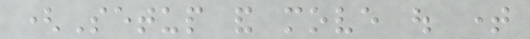(Setup and move out time
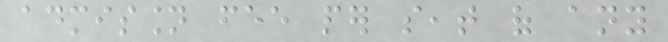admission fee per seat of any
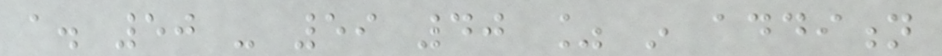a. 50 - 59 40 % in addition
